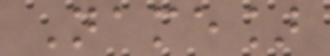Name]
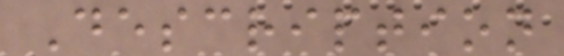Description
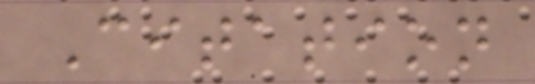Citation
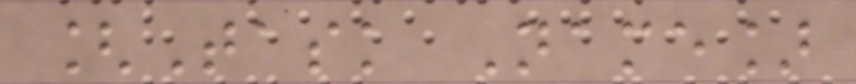[Task Name]
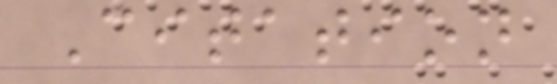Citation
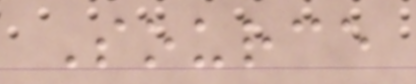Source
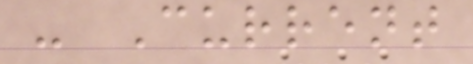- Current
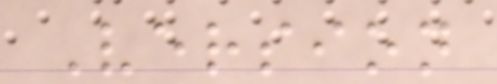Version
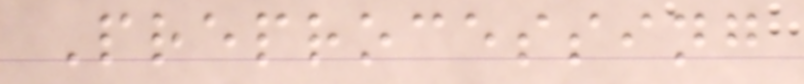Preprocessing
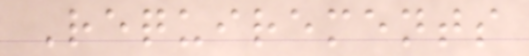Requirements
